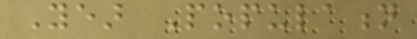Year Population
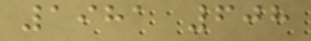1981 608
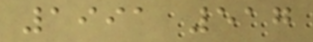1991 517
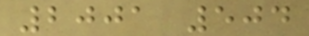2001 504
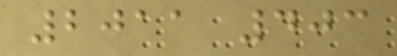2011 403
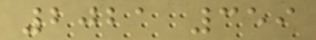2021 359
